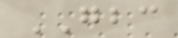GBC
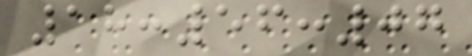18:56:07
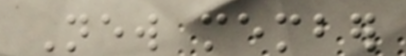New member
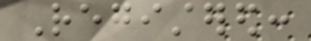Registered:
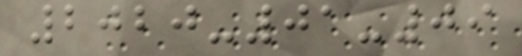2020-01-09
